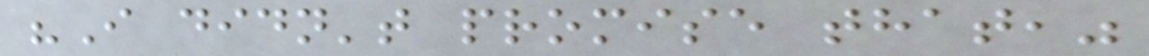"I didn't promise that,"
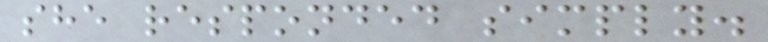she responded simply.
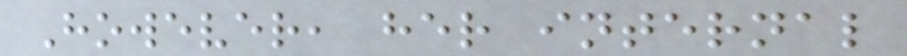However, her internal
